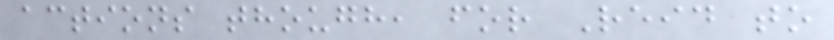actions though, for Reid to
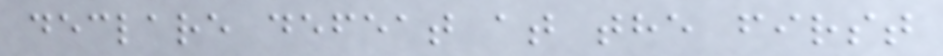declare defeat at the first
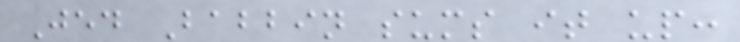Jed Babbin sums it up:
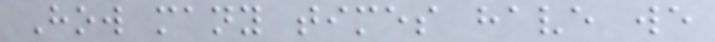How many times have we
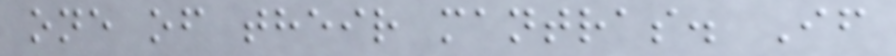one of their mantras. If
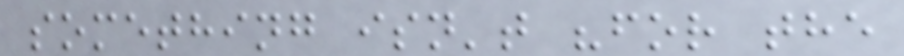something isn't "for the
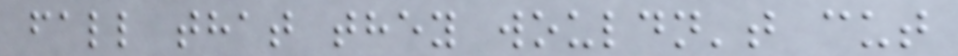fall that they wouldn't cut
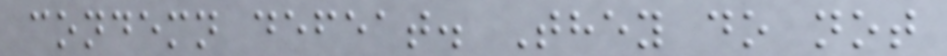condemn defeat. They do not
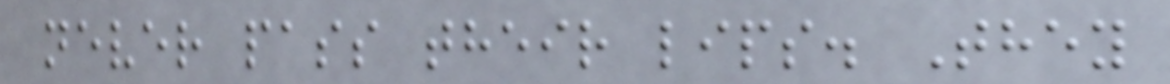never pass their lips. They
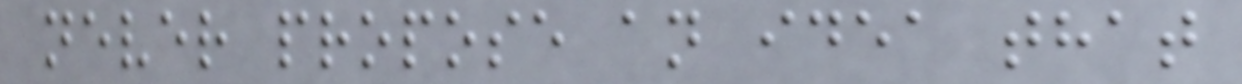never propose an idea that
